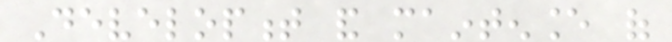Development and maintenance of
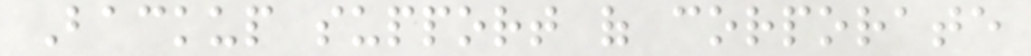Backup support of corporate
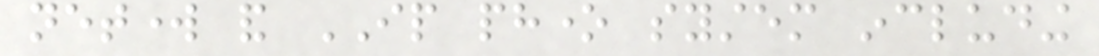network and IP phone system including
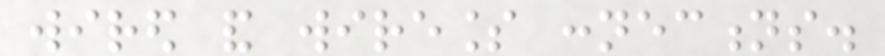wired and wireless connections.
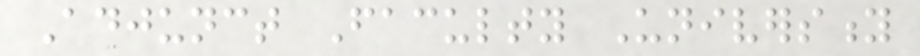Adjunct Faculty University
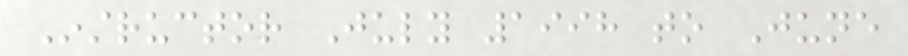Instructor July 1998 to June
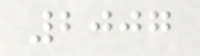2007
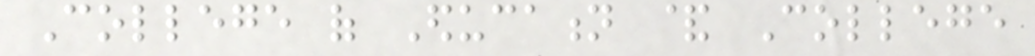College of Education & College
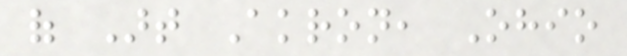of Art Akron, Ohio
